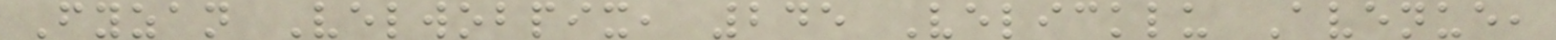Fyzan Velwobpix, 245 Velicklu Avenue,
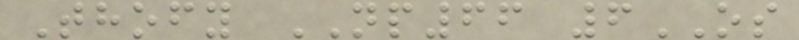Thofy NP66 6OS
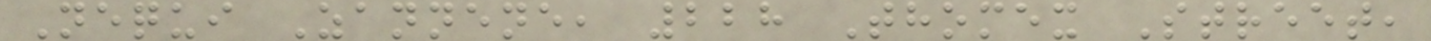Nequi Zannene, 228 Thomex Street,
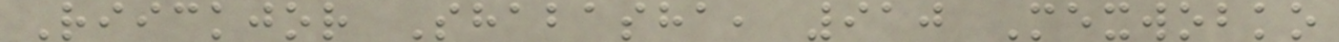Riickjor Shabasha, 910 Mexwobko
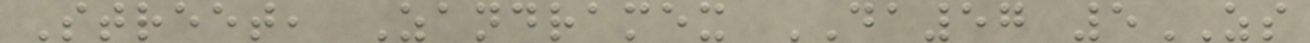Street, Zandramex DA57 5ZS
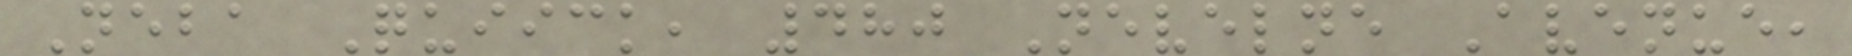Neba Quiick, 480 Nevelne Avenue,
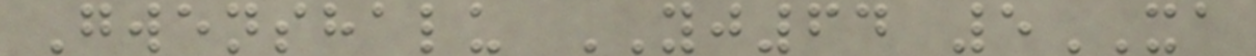Gwenshalu YJ64 5XA
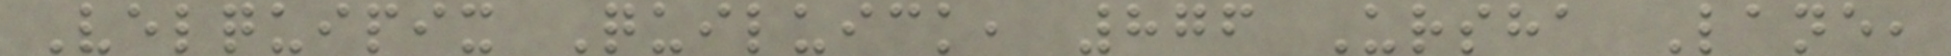Velquipix Quiluick, 876 Ursha Lane,
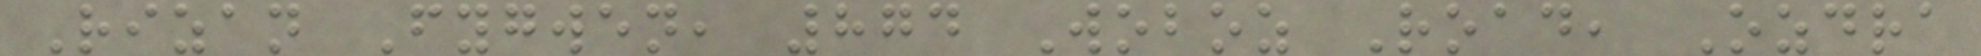Rizan Fygwen, 874 Woboz Road, Ozdra
